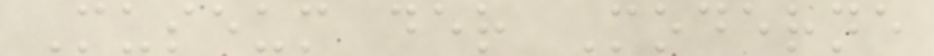Museum der Moderne
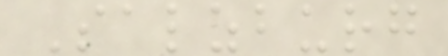Salzburg
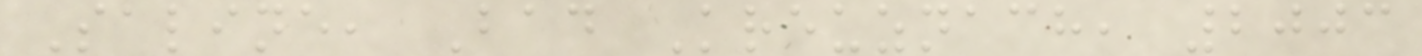Saline, Bad Kreuznach, 2003
